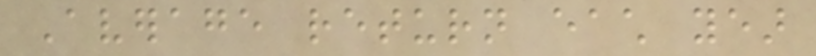Average return each year
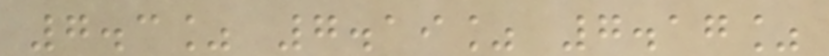7.3% 7.19% 7.17%
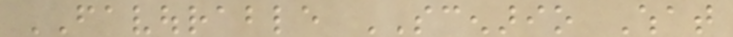FAVOURABLE SCENARIO What
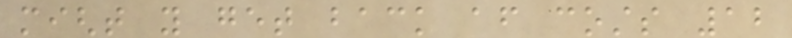might you get back after costs 12
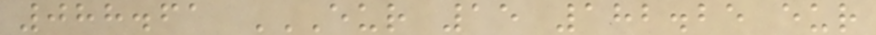088.61 EUR 15 182.25 EUR
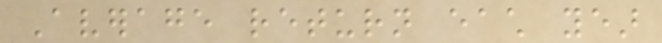Average return each year
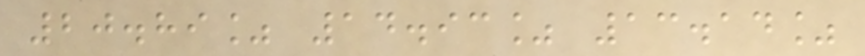20.89% 14.93% 13.14%
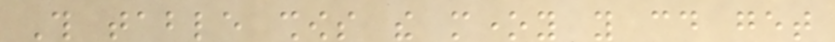This table shows the money you could get
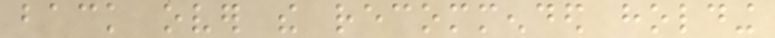back over the recommended holding
